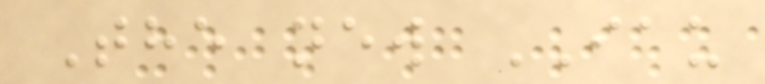The new IAU
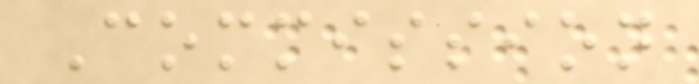Commission
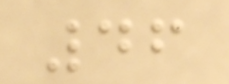46
